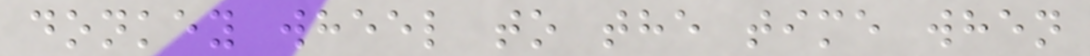donkey wheel to the time when
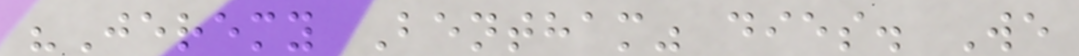"Jeremy Bentham" dies. We
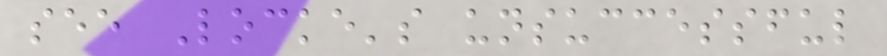see Locke's unsuccessful
